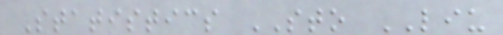Statistics STO LIU
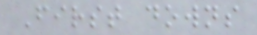First downs
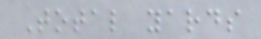Total yards
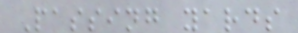Passing yards
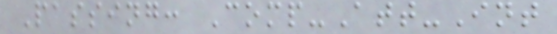Passing: Comp-Att-Int
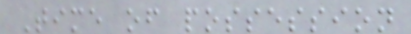Time of possession
